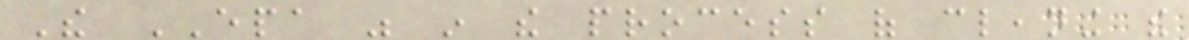The EPA was in the process of cleaning the
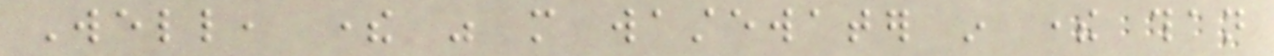Well, there was more wastewater in there than
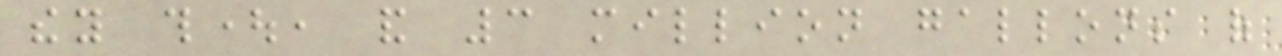they thought, and 3 million gallons of
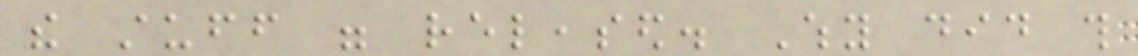the stuff were released. Why did this
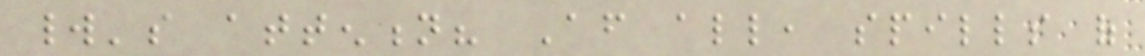world's attention? After all, spills of
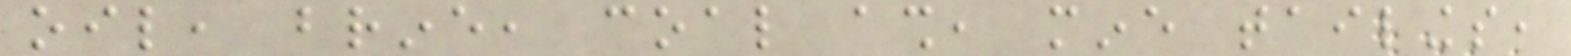oil, brine, coal ash, mine tailings,
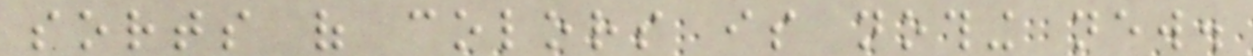sorts of colors is nothing new.
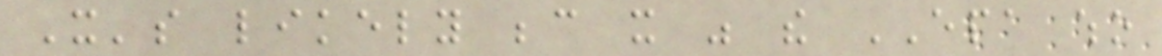It's likely because it was the EPA who
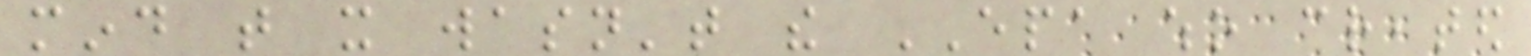mind that it wasn't the EPA who created
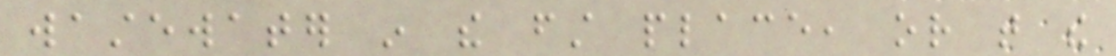wastewater in the first place, or that the
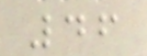46
